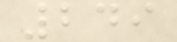249
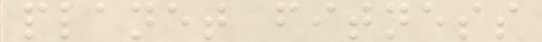planet fitness
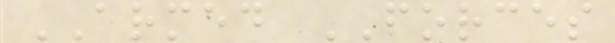ARMED FORCES
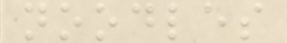noodles
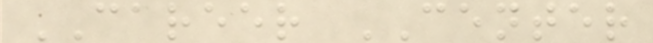CAREER CENTER
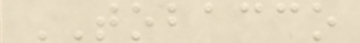TOBACCO
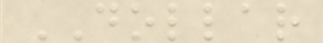DOLLAR
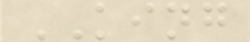KING
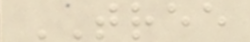TREE
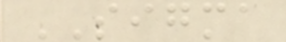SIGMA
